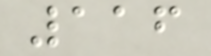116
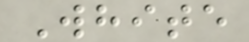White
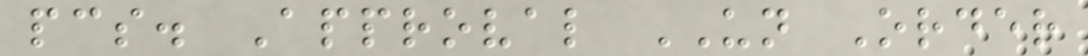pcs. Approval UN Order
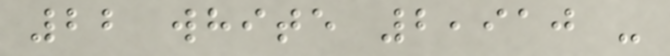22 white 2,910 -
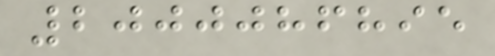2000086895
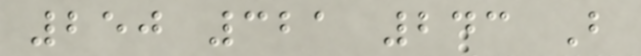250 321 243 B
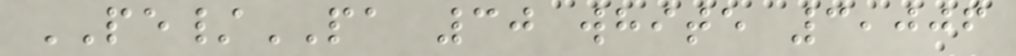PE/PA 30 white 3,006
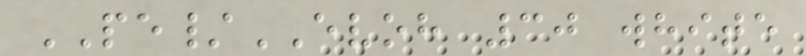PE/EVOH 30 white
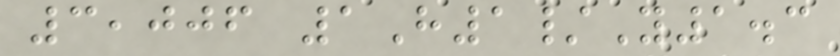3,006 1H1/Y1.3
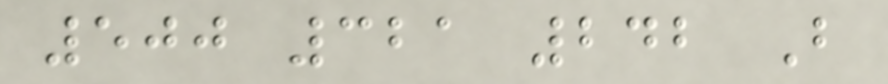500 321 242 B
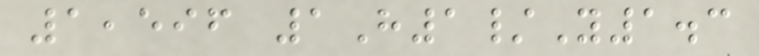1,596 1H1/Y1.3
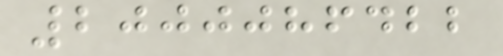2000086422
